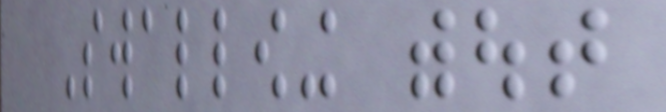Swallowing without
